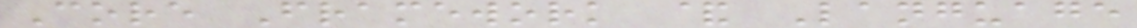Core Framework & Language
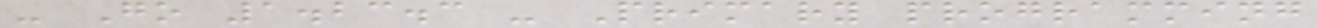- Go 1.23.3 - Primary programming
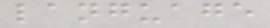language
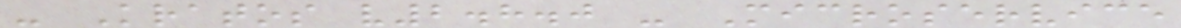- Kratos v2.8.0 - Microservice
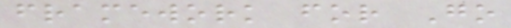framework for Go
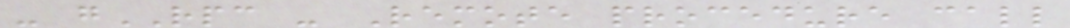- gRPC - Remote procedure call
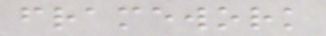framework
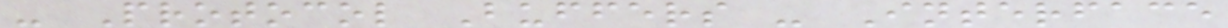- Protocol Buffers - Interface
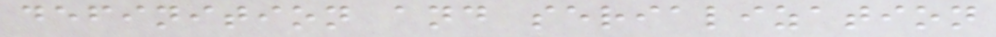definition and serialization
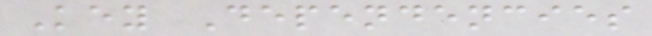Key Dependencies
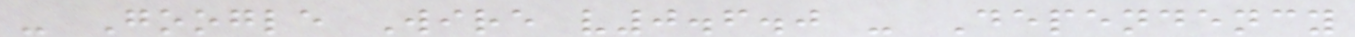- Google Wire v0.6.0 - Dependency
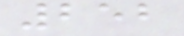252
